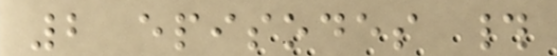2 episodes #
